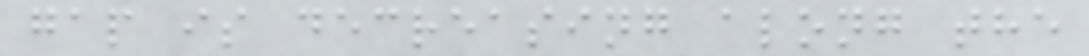gap is decreasing along the
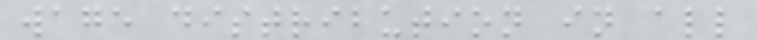wage distribution in all
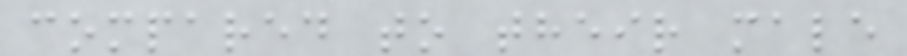compared to their male
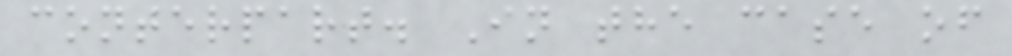conterpart. In the case of
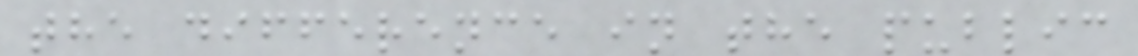the difference in the public
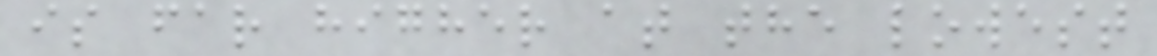is far higher at the lowest
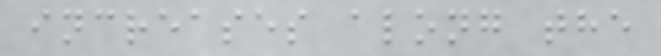increases along the
